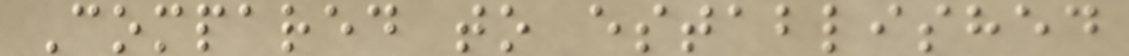Compared to established
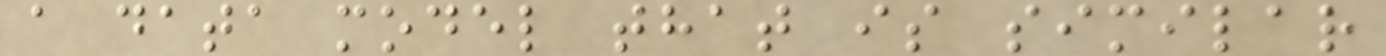a data model that is similar
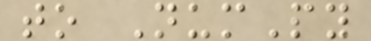to NumPy
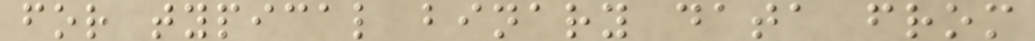for typical binary data from
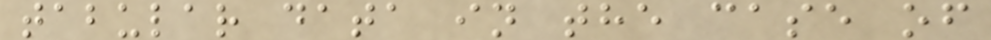tabular data in the case of
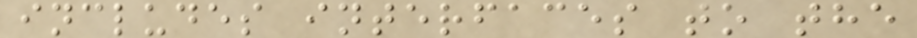includes interfaces to the
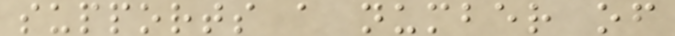supports a number of
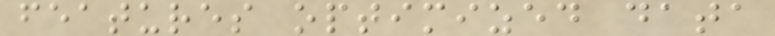features optimized data
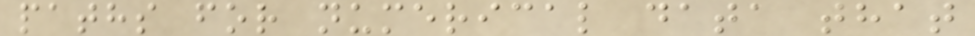paths for numerical data that
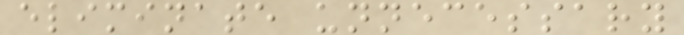eliminate unnecessary
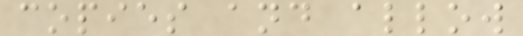copies and allow
